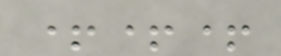+++
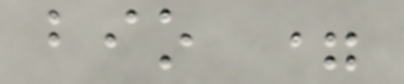bio =
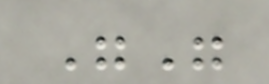""
